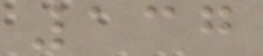137
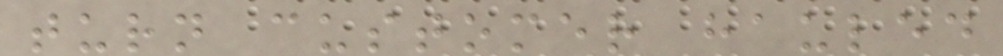turn customer hauled
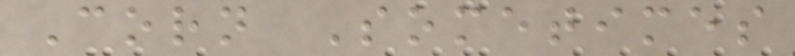Corn Sometimes
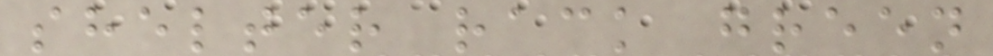shelter rack green
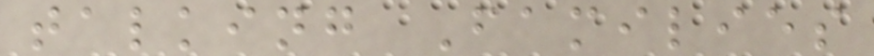talking Families
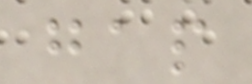gap
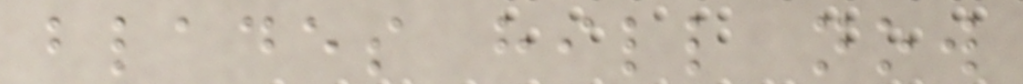blades hill now
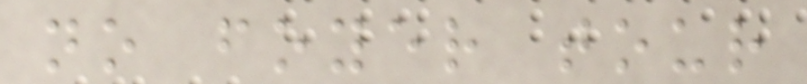no foyer tour
